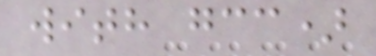with gcc)
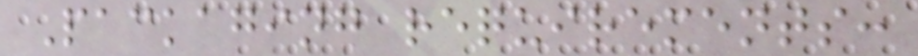Packaging requirements:
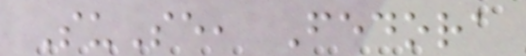SuSe, Fedora
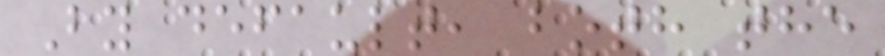By default, both the
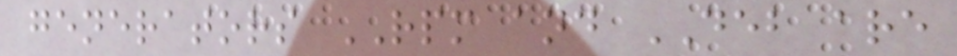generators RPM and DEB are
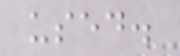used.
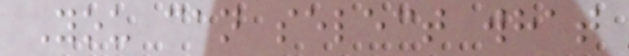You can select what
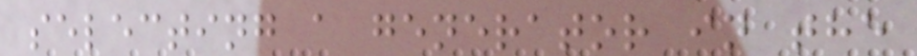selecting a generator in the
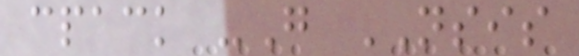cpack -G NSIS
